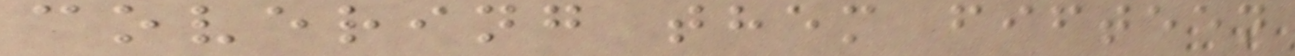covering them fifteen
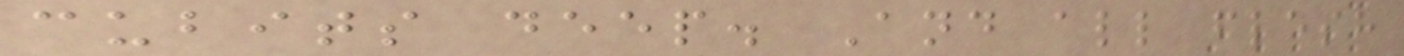cubits deep. And all flesh
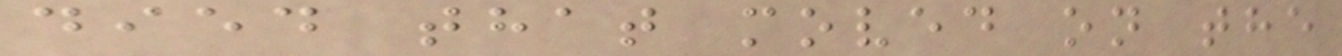died that moved on the
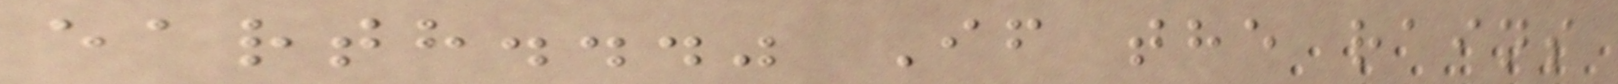earth..." If the rains
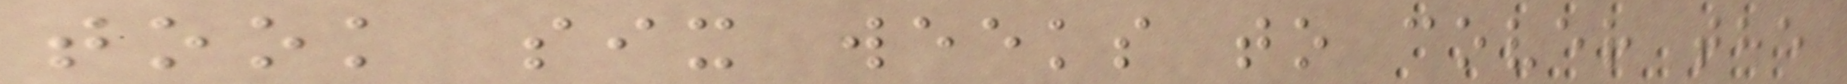took six weeks to cover the
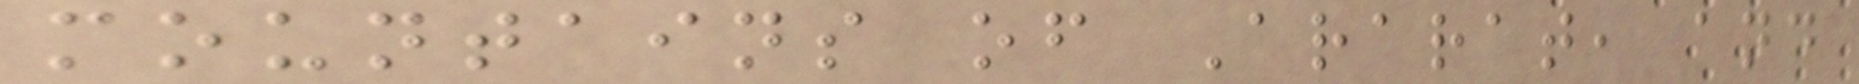mountains of Ararat, and
